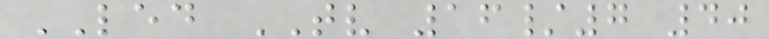LED TV 16/7 40
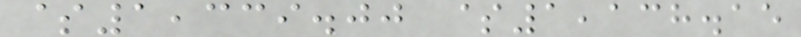$1,339.00 $1,138.15
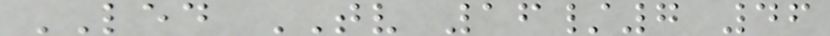LED TV 16/7 46
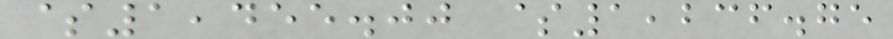$1,455.00 $1,236.75
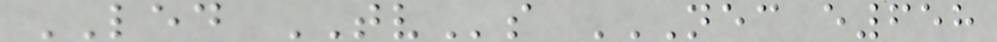LED TVs NEC E658
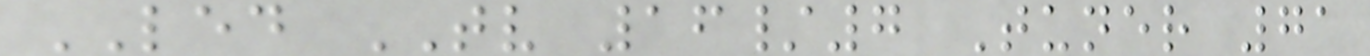LED TV 16/7 Tuner 71
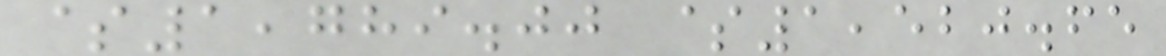$1,789.00 $1,520.65
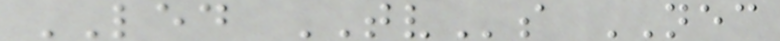LED TVs NEC
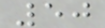50
